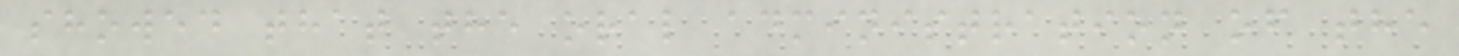showed that the oral administration of the
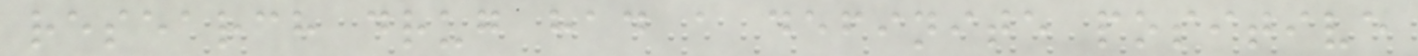research drug had a definite positive
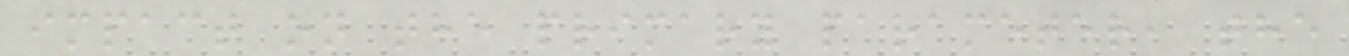impact on the primary parameter, the
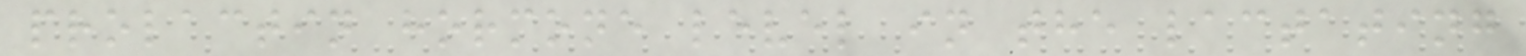prolactin hormone level in the lactating
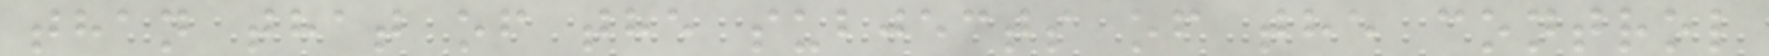than that of the subjects of the control
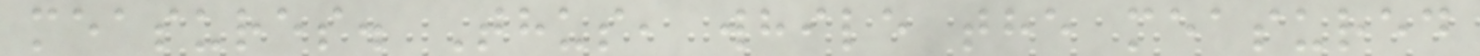measures. Thus, while the measured
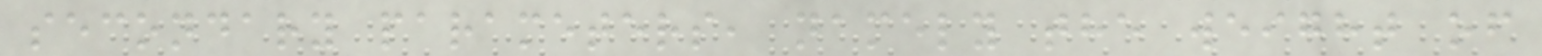secondary parameters, namely the weight of
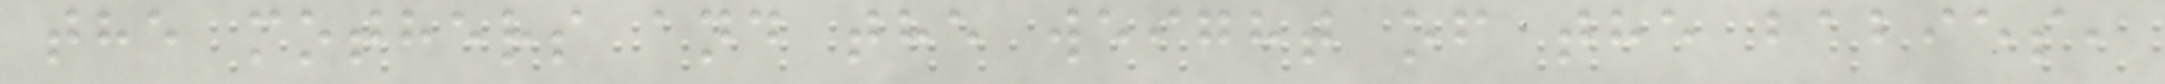the mothers and the weight of the babies,
